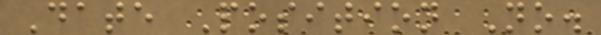Date Position No.
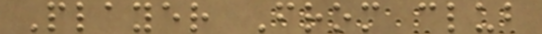Player From club
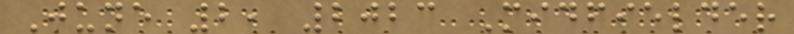June 2, 2023 Midfielder
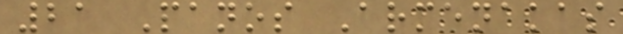21 Panos Armenakas
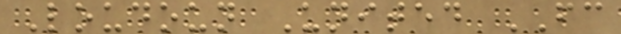Loudoun United FC
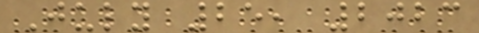July 25, 2023
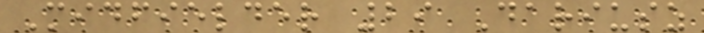Midfielder 29 Dariusz
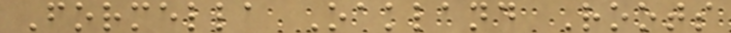Formella Oakland Roots
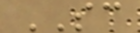SC
